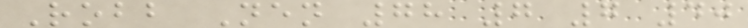Robb Nen 78 7 7 40
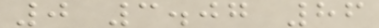0 3.07 86
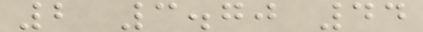2 3.70 44
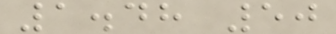1.48 50
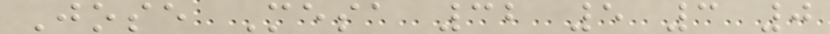Jose Mesa 32 5 3 0
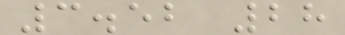3.52 28
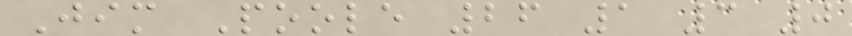Jim Poole 26 1 3 0
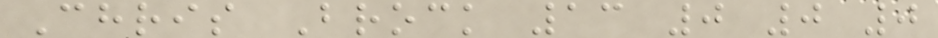Chris Brock 13 0 0 0
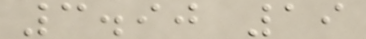3.90 19
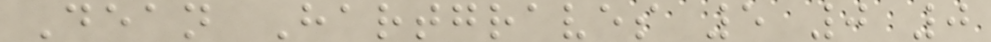Dean Hartgraves 5 0 0
